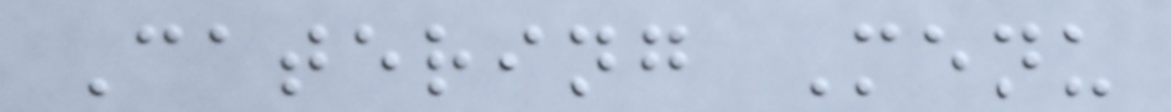Catering Menu
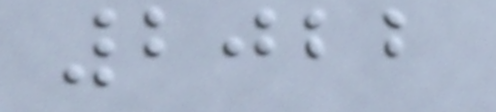2022
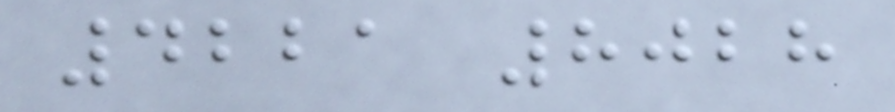4221 8028
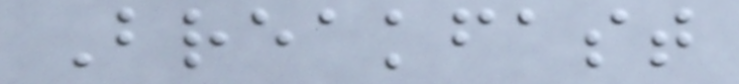Breakfast
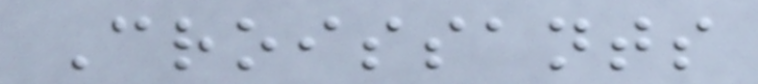Croissants
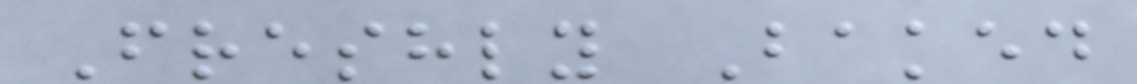Freshly Baked
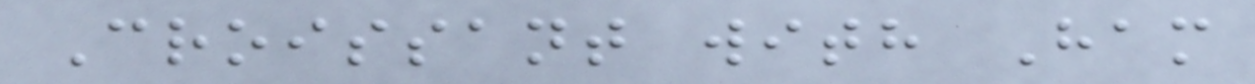Croissant with Ham
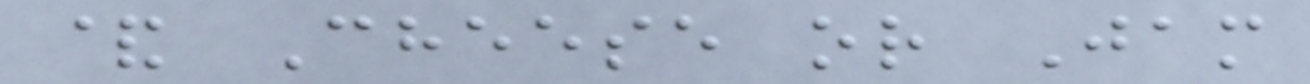& Cheese or Jam
